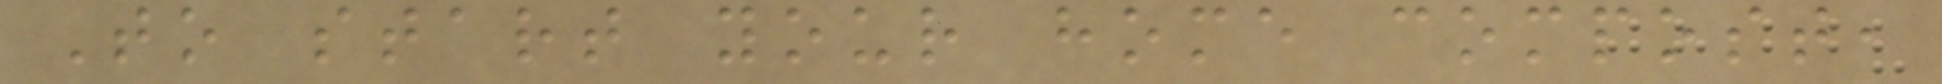To start your home compost,
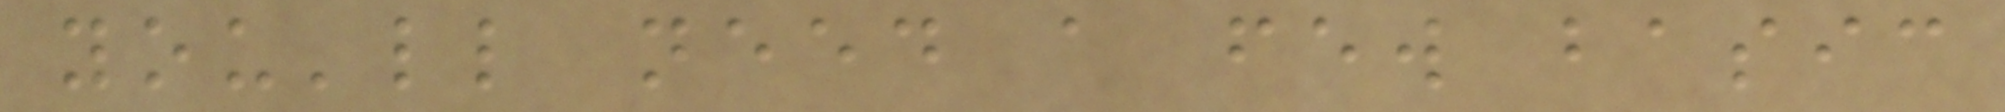you'll need a few basic
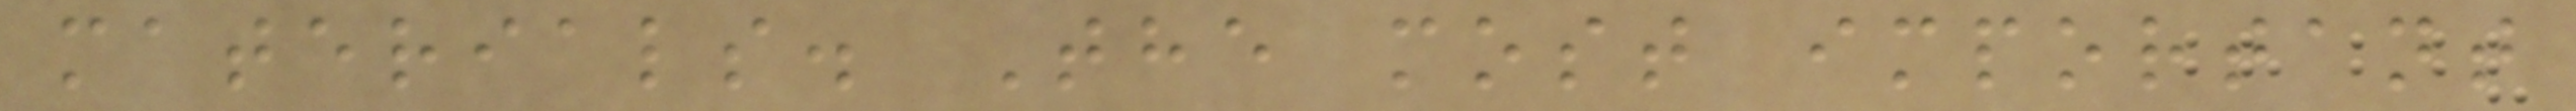materials. The most important
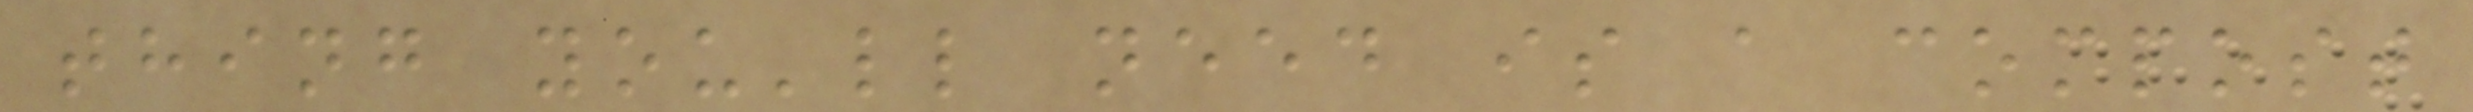thing you'll need is a compost
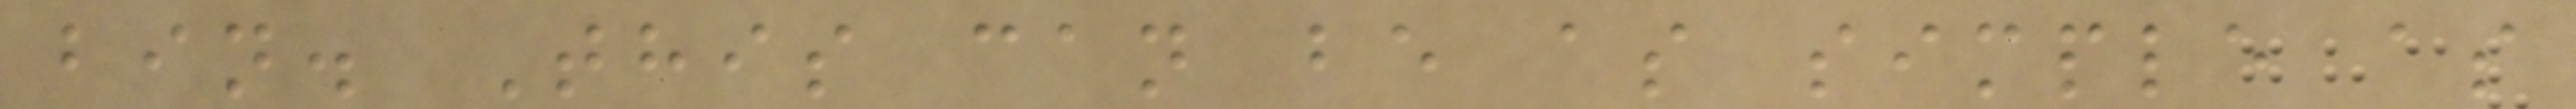bin. This can be as simple as
